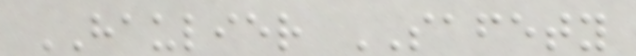HAULIER SAFETY
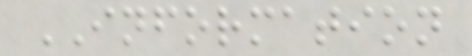INFORMATION
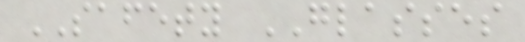SAFETY GLASSES
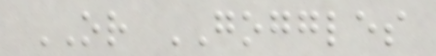OR GOGGLES
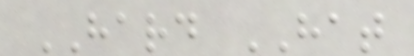HARD HAT
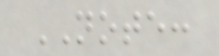NOTE:
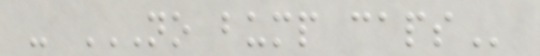- NO BUMP CAPS
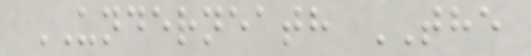UNDERNEATH THE
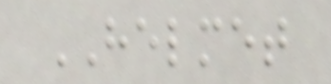HELMET
